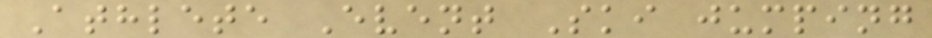Athlete Event Ski jumping
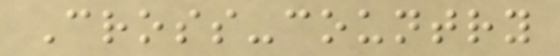Cross-country
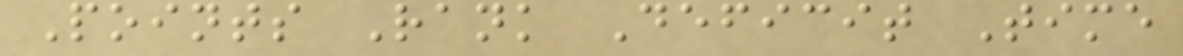Points Rank Deficit Time
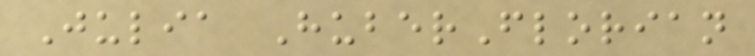Julia HuberFlorian
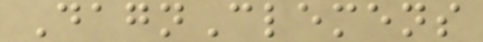DagnClemens
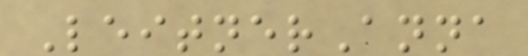LeitnerAnna
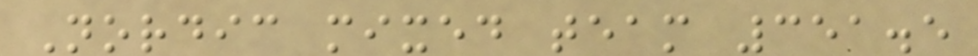Nordic mixed team 351.5
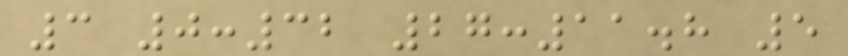3 0:32 27:11.8 5
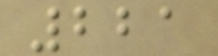221
